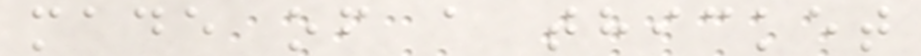made of a thicket
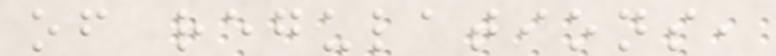of regulations,
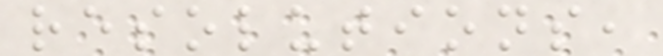resolutions,
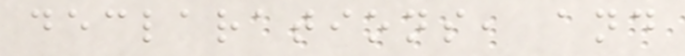declarations, and
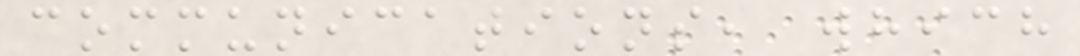communications, which
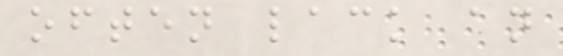often lack an
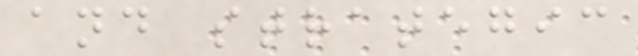and strategic
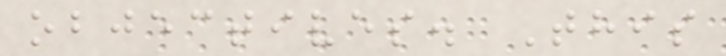objectives. This
